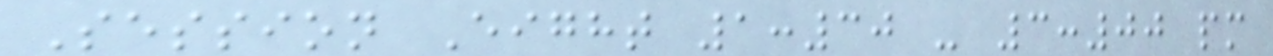Session Eight 1:30 - 3:00 pm
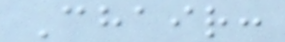Chair:
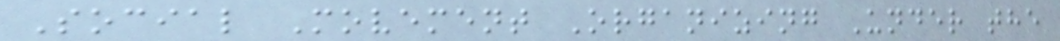Social Movement Organizing Under the
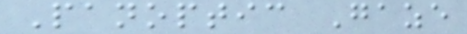Panoptic Gaze
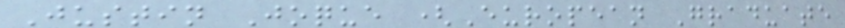Justin Joque (European Graduate
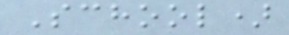School)
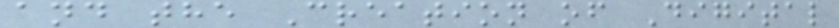and the Creation of Digital
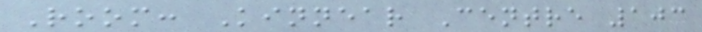Room: Kinnear Centre 103
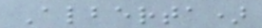Alberta)
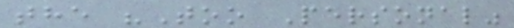the "Too Personal"
